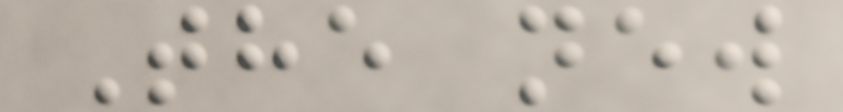The new
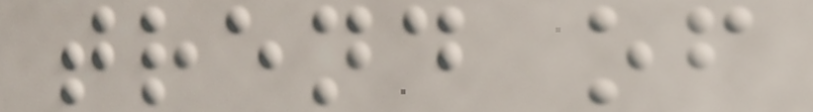trend of
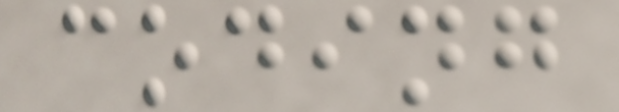coding
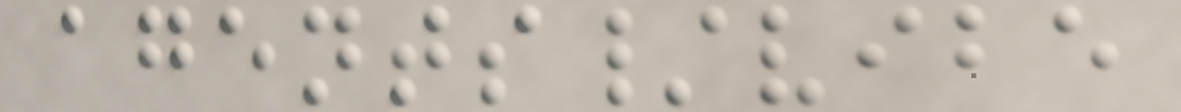agents/vibe
